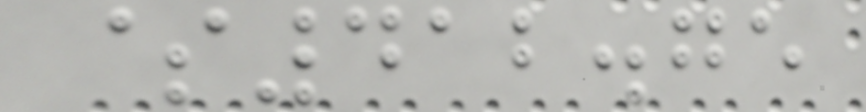$412.75
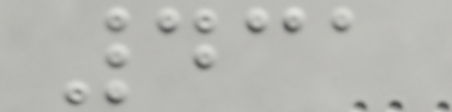431
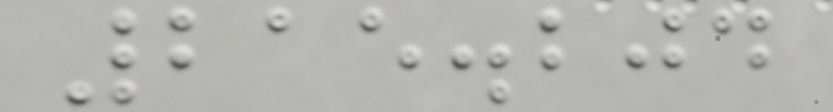215.204
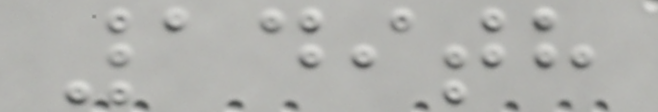149th
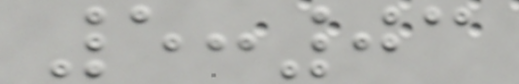5:03
